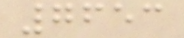7653
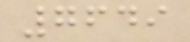7649
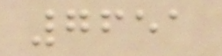7651
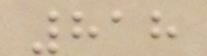818
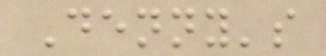Denny's
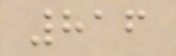816
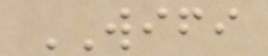WIFI
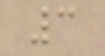3
